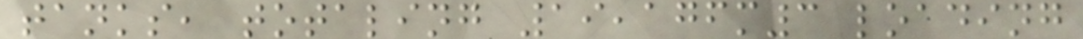tanks, totaling 19,176m3 loading
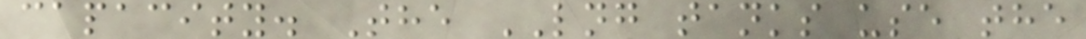capacity. The LNG tanks use the
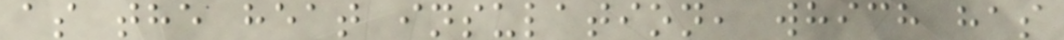as the heat insulation, which has
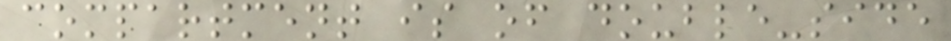compartment is of double-side
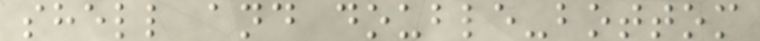shell and double-bottom
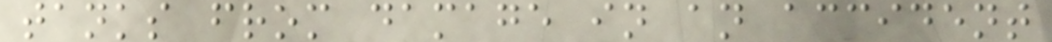tanks from damage in an accident
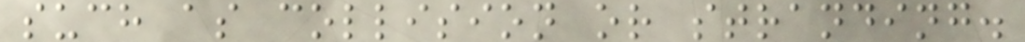such as collision or stranding.
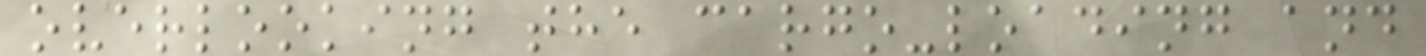overlooking the cargo-loading and
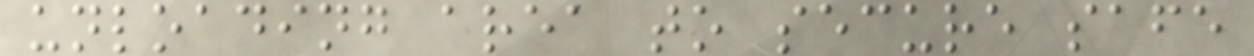unloading area to secure safe
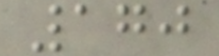170
